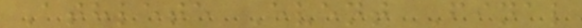Athlete Event Final
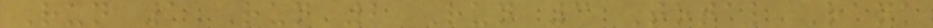Run 1 Run 2 Run 3 Total Rank
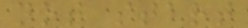not start
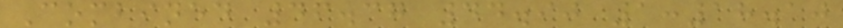Combined 46.37 44.90 1:18.10
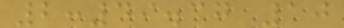2:49.37 10
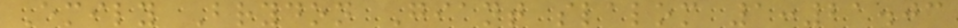Emily Brydon Giant slalom 1:21.03
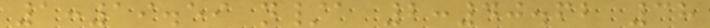1:19.59 n/a 2:40.62 38
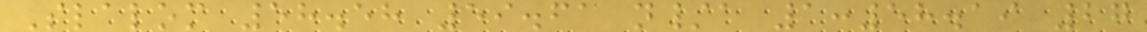Slalom 58.58 59.61 n/a 1:58.19 27
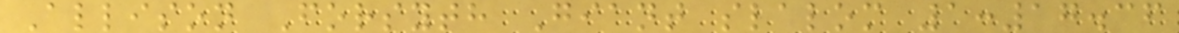Allison Forsyth Giant slalom 1:17.36
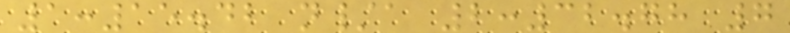1:15.42 n/a 2:32.78 7
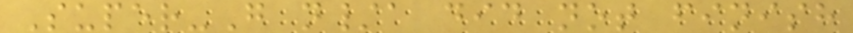Super-G n/a did not finish
